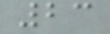23
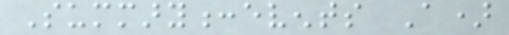Summary:events A)
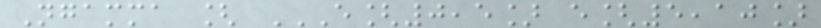Ngamma [ E[0,5] E[5,10]
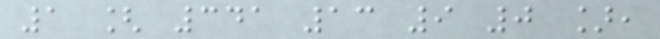1 [ 341 13 9 0 ],
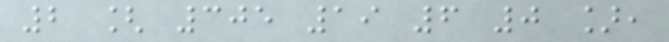2 [ 305 19 6 0 ],
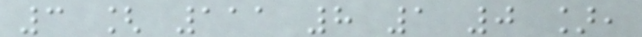3 [ 111 8 1 0 ],
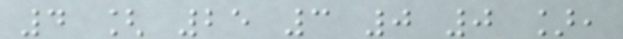4 [ 25 3 0 0 ],
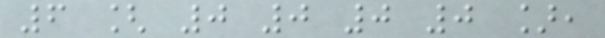6 [ 0 0 0 0 ],
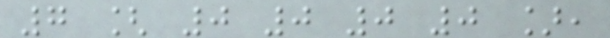7 [ 0 0 0 0 ],
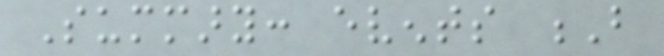Summary: events B
